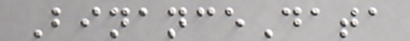BinanceData
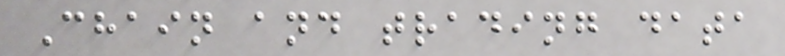Chain and trading data
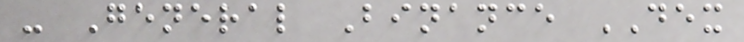- General Binance DEX
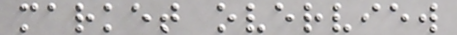market overview
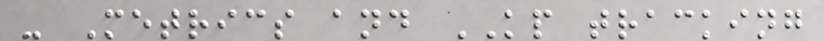- Metrics and KP tracking
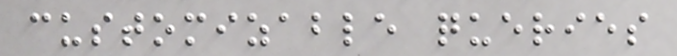customizable queries
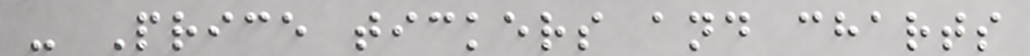- Price tickers and charts
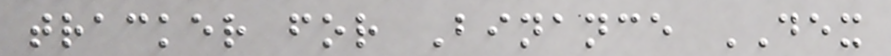tracker for Binance DEX
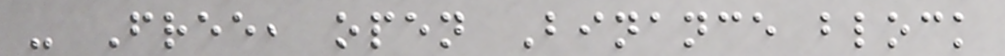- Free, open Binance block
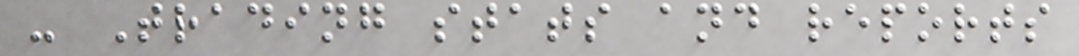- Trading stats and reports
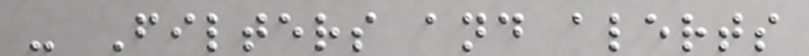- Filters and alerts
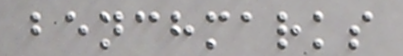benchmarks
